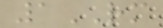1RM
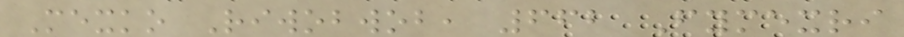Mexko Riwobwob, 662 Fymexri
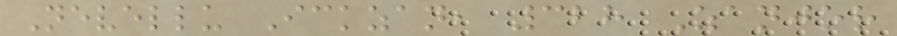Nevellu Ickzan, 328 Zanjor
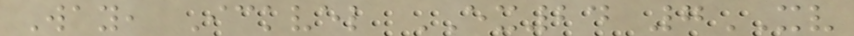Way, Ickvel EX24 7XV
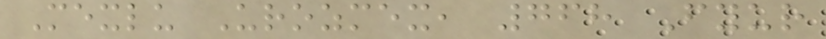Mexlu Urozmex, 768 Fyur
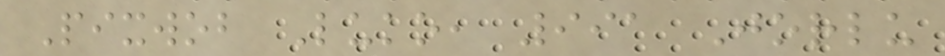Pixwob Luko, 991 Jorlu
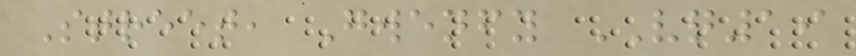Street, Gwenfy VQ19
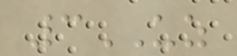3UZ
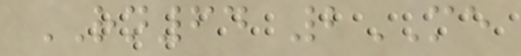RN64 2ME
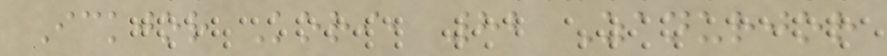Ickjor Kori, 82 Zanurjor
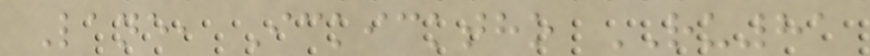Lane, Ickicktho RU81
